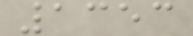1353
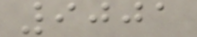9001
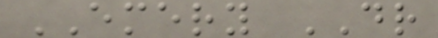EMERY DR
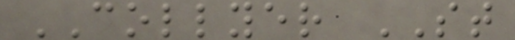COLLYER ST
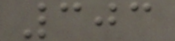303
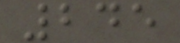245
